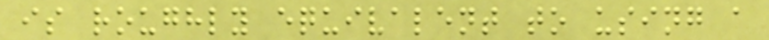is roughly equivalent to using a
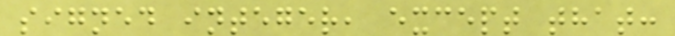signed integer, except that:
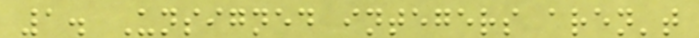1. Unsigned integers aren't
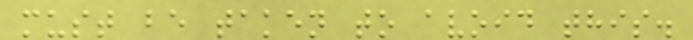must be taken to avoid this.
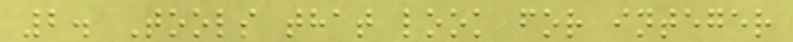2. Tools that look for integer
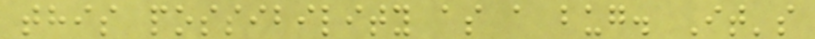this possibility as a bug. It's
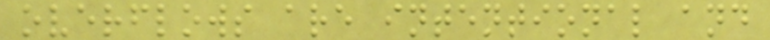overflows are intentional and
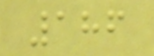186
